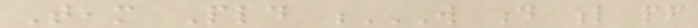Team Pld W D L PF
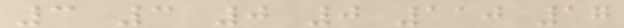3 3 0 0 110 17
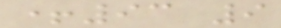+93 9
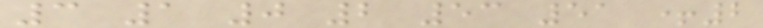3 1 0 2 53 51 +2
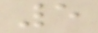5
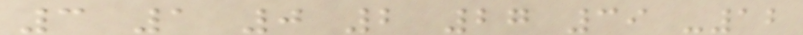3 1 0 2 27 39 -12
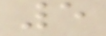5
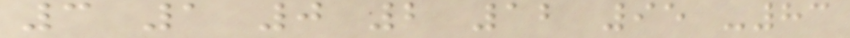3 1 0 2 12 95 -83
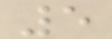5
